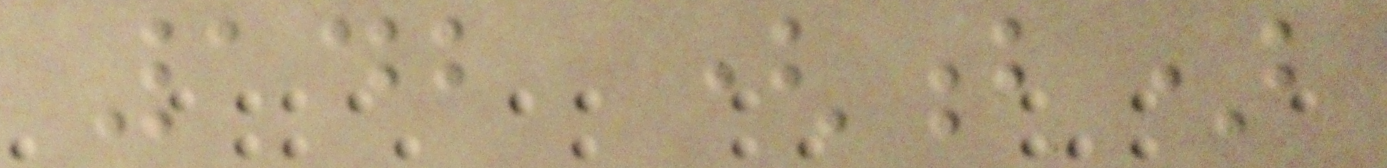142 (b)
